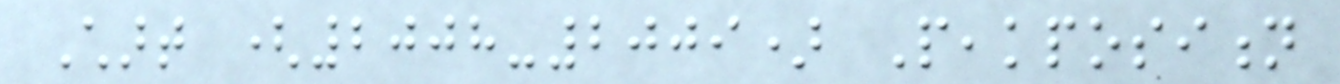Chart (2008-2009) Peakposition
